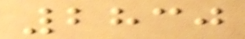2830
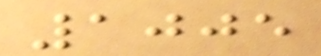1005
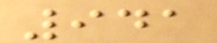941
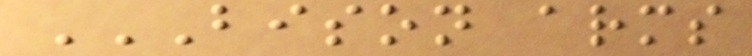BISON ARMS
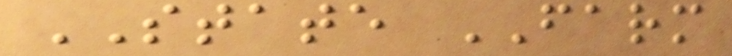STATE FARM
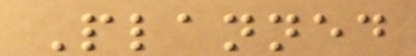Planned
